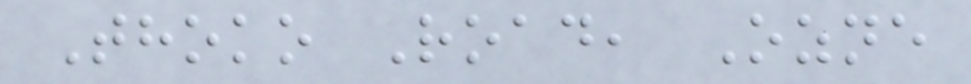Thoko Road, Ozne
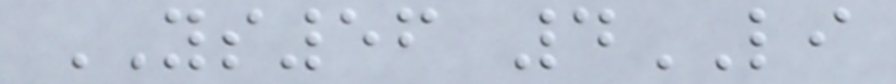YS56 4LI
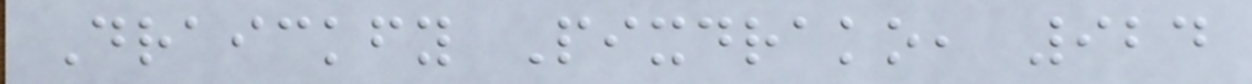Draickfy Pixdrako, 924
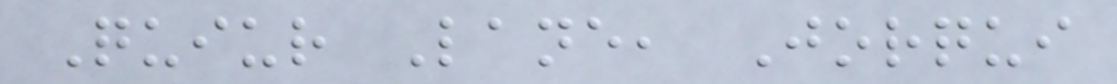Quiur Lane, Jorqui
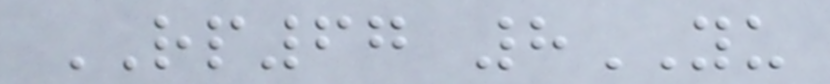RP67 8YU
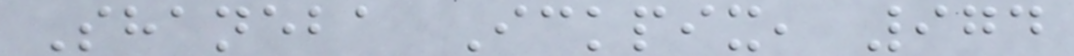Shaneba Ickpix, 974
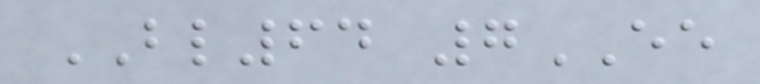BL64 7EE
